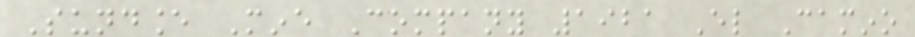Sundance Mine Company 1921 El Camino
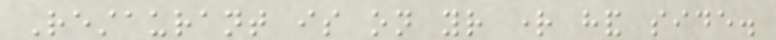Restaurant is on your right hand side.
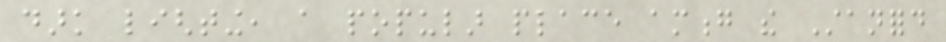dark lighting, a popular place among the Stanford
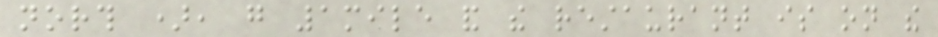north ), go 1mile and the restaurant is on the
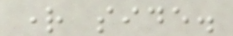right side.
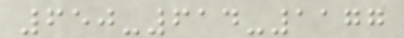650-614-1177
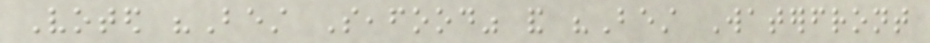Voted "Best Seafood" and "Best Waterfront
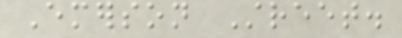Emerson Street.
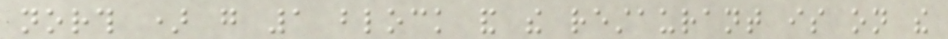north ) go 1 block and the restaurant is on the
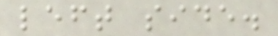left side.
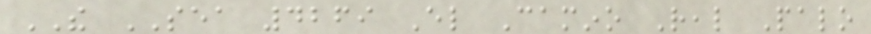THE SEA 4269 El Camino Real Palo
